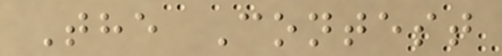The Contest
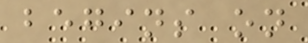begins on
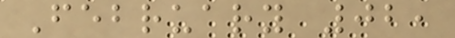February 02,
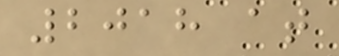2018 at
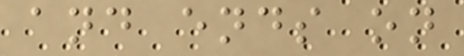and ends on
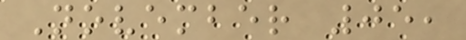November 05,
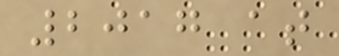2017 at
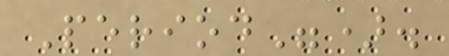Period").
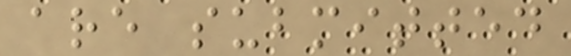are submitted
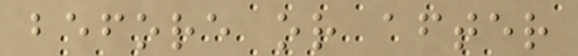before or after
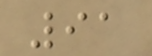91
